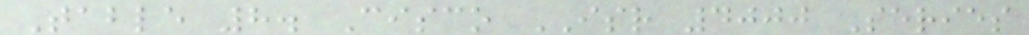Table 8. Cisco ISR 4000 Series
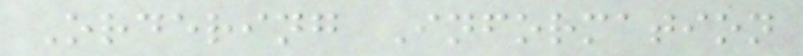Ordering Information
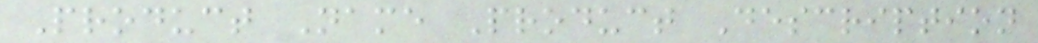Product Name Product Description
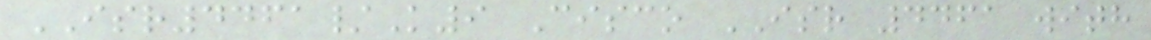ISR4461/K9 Cisco ISR 4461 with
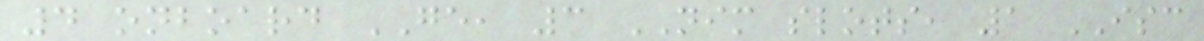4 onboard GE, 3 NIM slots, 1 ISC
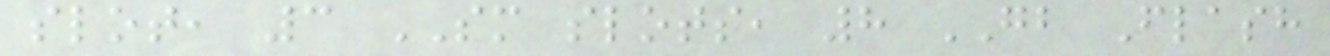slot, 3 SM slots, 8 GB Flash
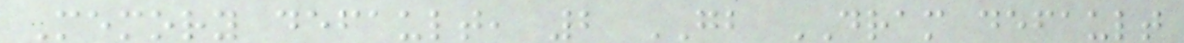Memory default, 2 GB DRAM default
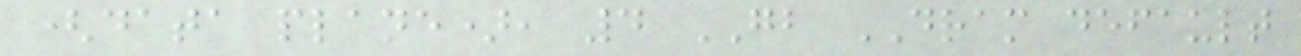(data plane), 4 GB DRAM default
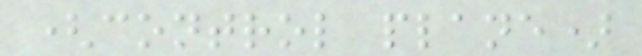(control plane)
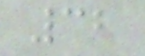32
